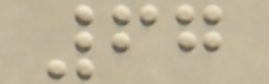67
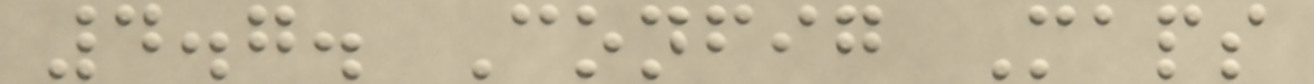4.7. Config Maps
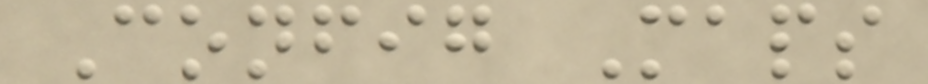Config Maps
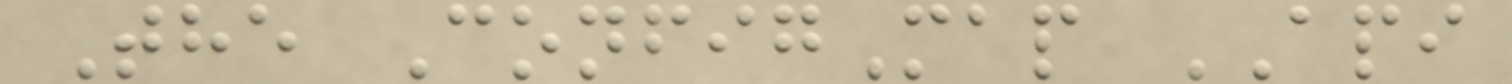The ConfigMap API
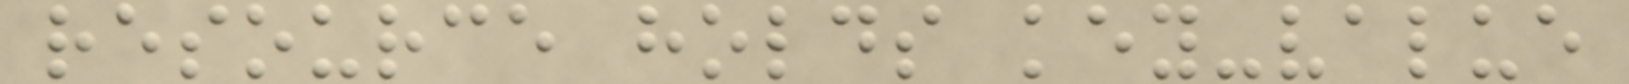resource holds key-value
